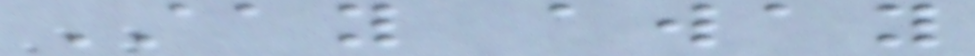Stay away
